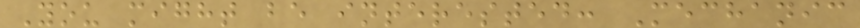You might be interested: Mechanic
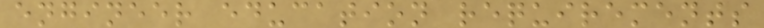engineer education requirements
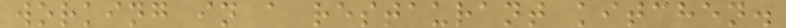working in a restaurant kitchen.
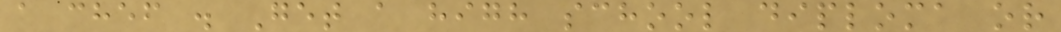a chef . Get a high school diploma or
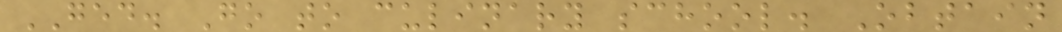GED. Go to culinary school. Obtain
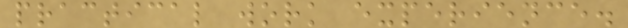practical work experience.
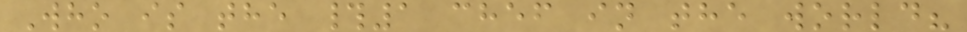Who is the #1 chef in the world?
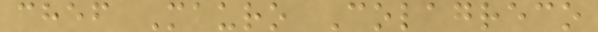chef Mauro Colagreco
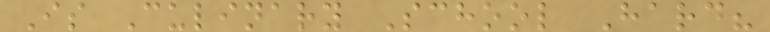Is Culinary School Hard?
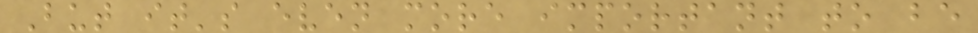But it's even more important to be
